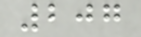207
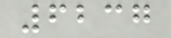6237
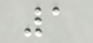1
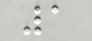1
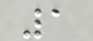1
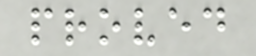proved
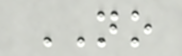NO
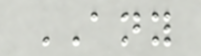ANY
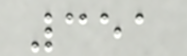351
